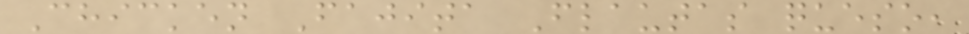Chicken Fajita Flautas queso,
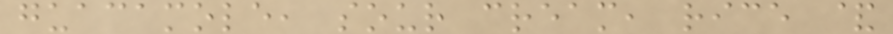guacamole, sour cream, rice &
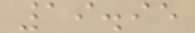19.95
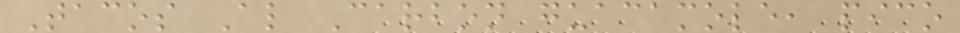Tacos Al Carbon guacamole, pico
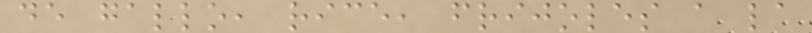de gallo, rice, frijoles a la
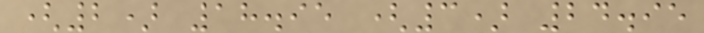(2) 18.95 (3) 24.95
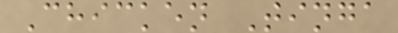Chicken Tinga
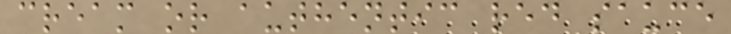cream or authentic red sauce
